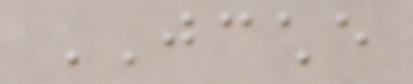JCCHE
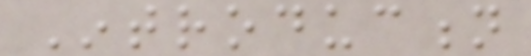Introduction
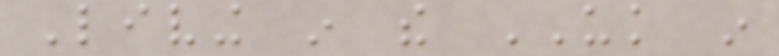Living in the UK in
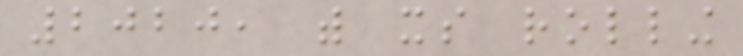2020, with its rolling
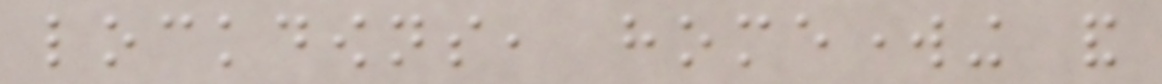lockdowns, homeworking and
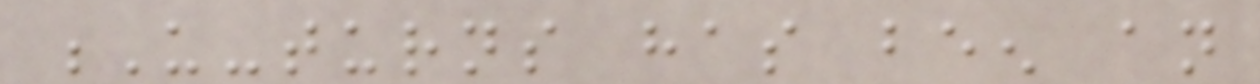U-turns has been an
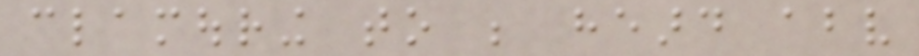clamouring to be heard above
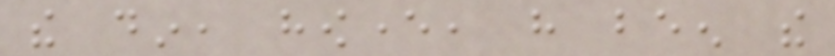the din, however, have been the
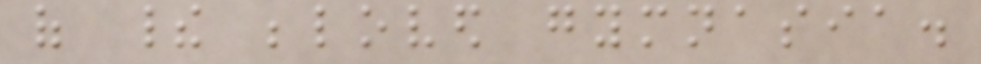of their beloved gymnasia.
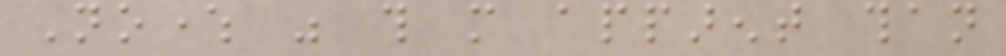Nowhere was this more apparent than
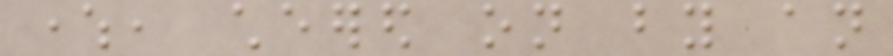where, cheered on by an
